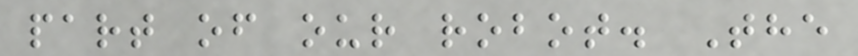part of our robot. The
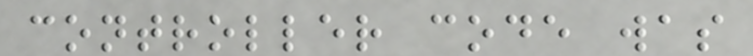controller code was
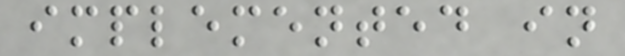implemented in
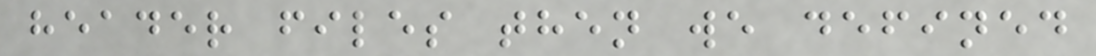header files then we defined
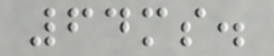64ms.
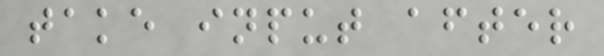take input after
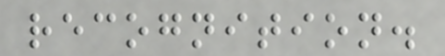recognition.
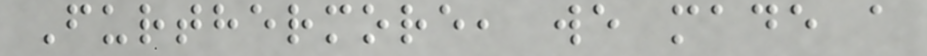Furthermore, we made a
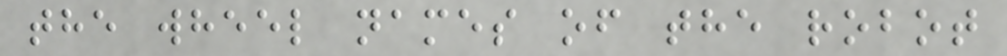the wheel names of the robot
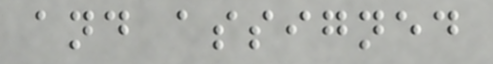and assigned
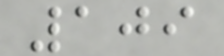109
